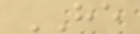HE
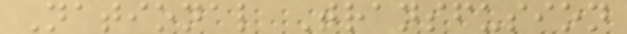National Transfusion
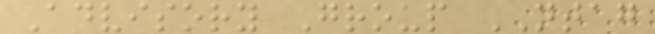Advisory Group NTAG
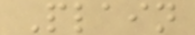Plain
